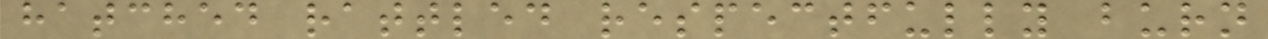hatched rattled respectfully burn
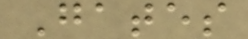Gates
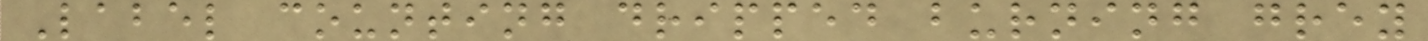Label counting dripped burning grey
